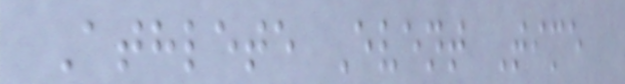Athlete Event Time
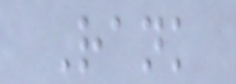Rank
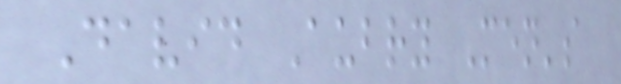David Aubry Men's
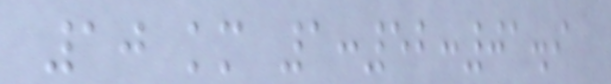10 km 1:52:01.9
